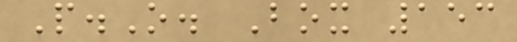P.O. Box 153
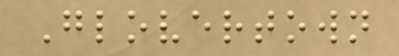Glovertown
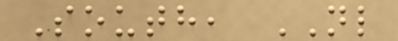South, NL
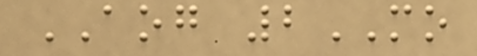AOG 2MO
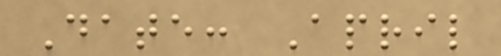Date: April
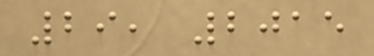29, 2015
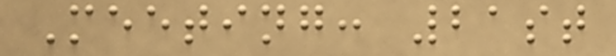Meeting: 21st
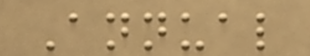Annual
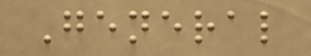General
